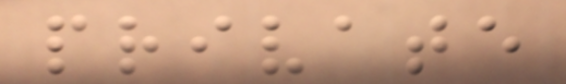private
